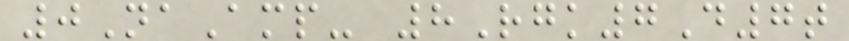0NaAmp- 8Rgk7D7t
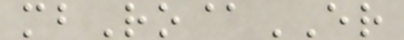mbRo@ER
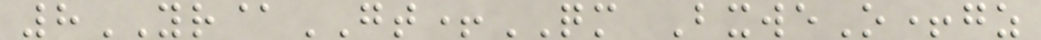8YR@GT+QM BxweO+gz
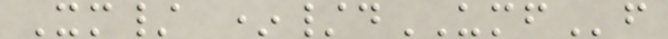Xm/ */dUMFf
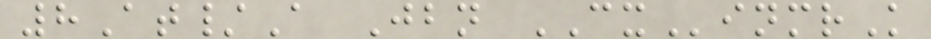8At/A Jbn CXinmrK
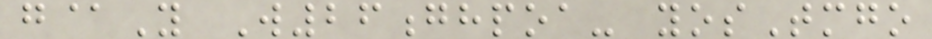g@Y W26ghpoa- yosTmgo
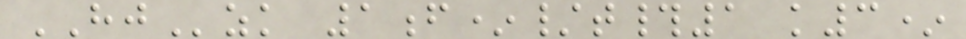HJzk 1f*/t#1 k3*
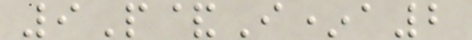9P&I*a2
